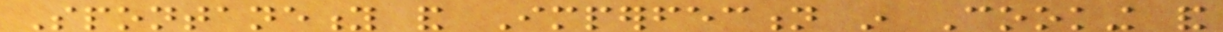Spontaneity and Imperfection in Cooking and
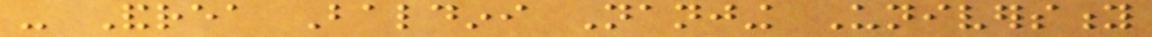- Andrea Baldini Nanjing University
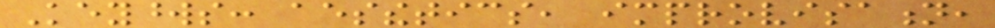Keywords: aesthetics, improvisation,
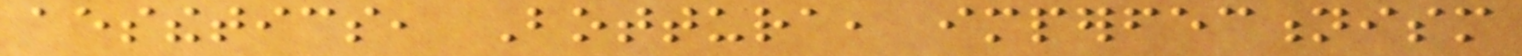aesthetics, Bottura, imperfectionism
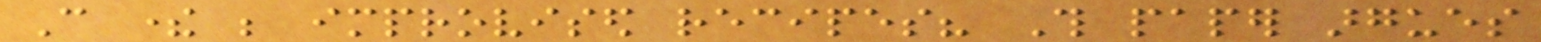Can there be improvised recipes? This paper argues
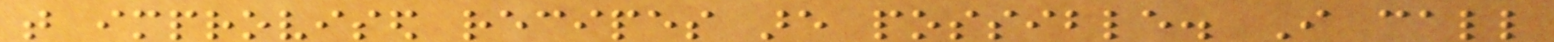that improvised recipes are possible. I call
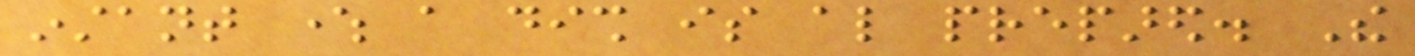instant where a dish is also prepared. The
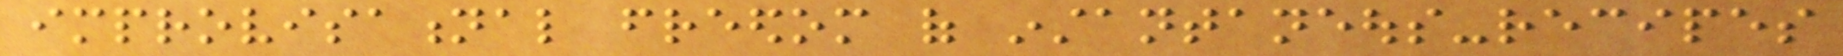improvisational freedom of instantaneous-recipes
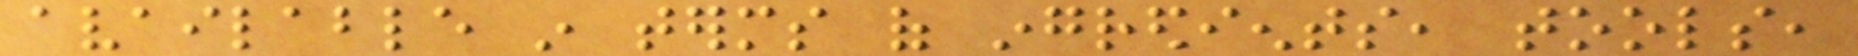available in terms of ingredients, tools,
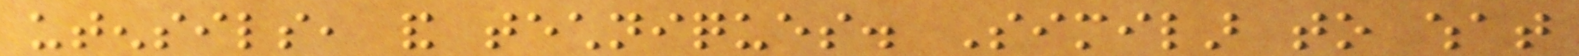utensils, and techniques. Similar to what
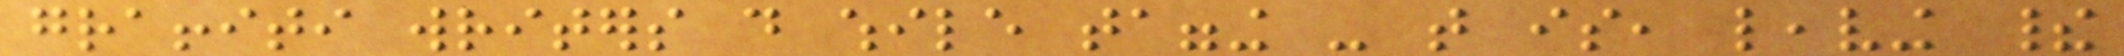graffiti writers do while tagging - that is, leaving their
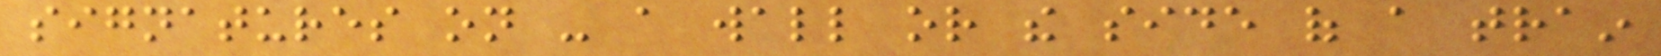signatures on - a wall or the side of a train
